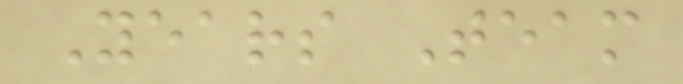Years Team
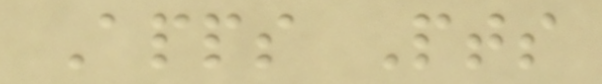Apps Pts
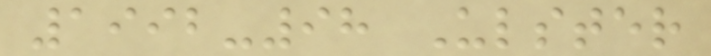1992-98 Ulster
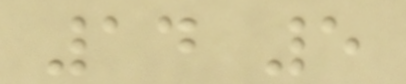14 5
